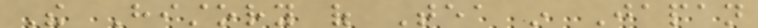The History of Tea in Japan
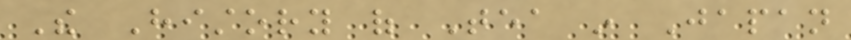The History of Tea in Japan
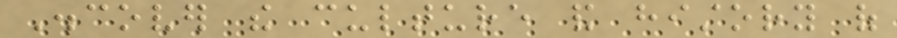Discover the culture and history of
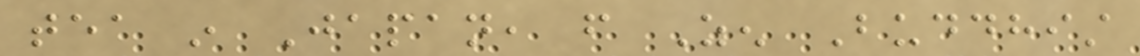tea in Japan, from Zen Buddhist
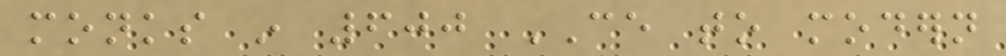monks in 600 CE to modern
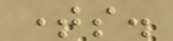times.
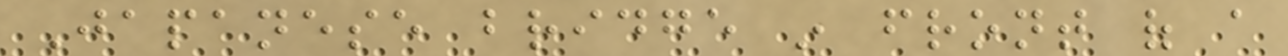Japanese bridge in front of a
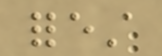forest
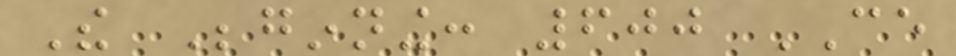The Beginning: 600 CE
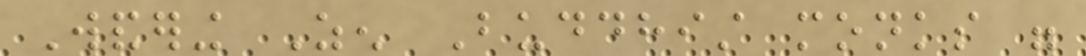Wandering Zen Buddhist monks were
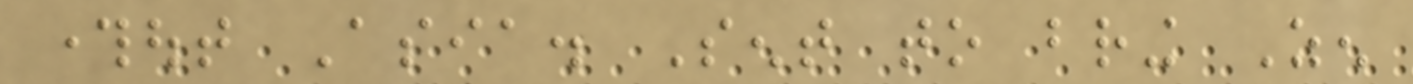throughout Asia. Sent to bring Zen
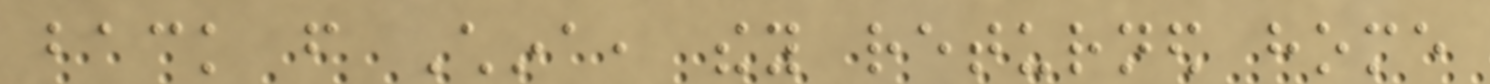back from China, they returned home
